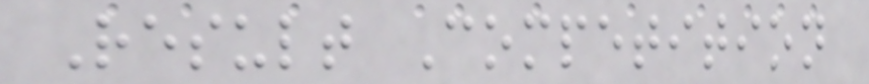Result Competition
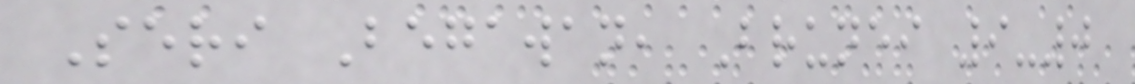Seri Begawan, Brunei 9-0
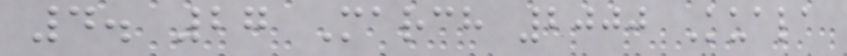4. 27 March 2000 Kuala
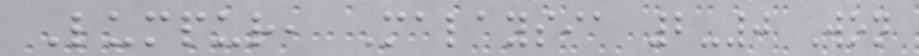Lumpur, Malaysia 2-0 Won
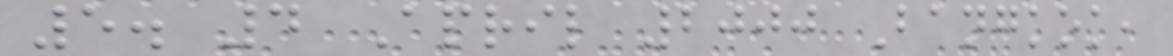5. 4 April 2000 Bangkok,
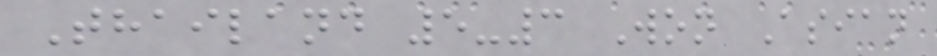Thailand 5-3 Won Asian
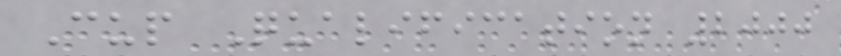Cup Qualification 2000
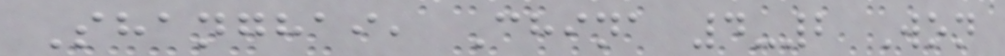Shanghai, China 4-2 Won
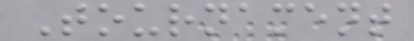Tournament
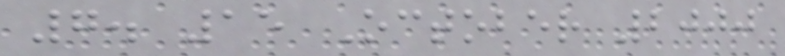7. 15 October 2000
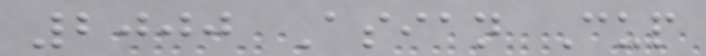2000 Asian Cup
